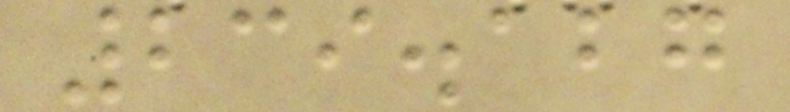239.127
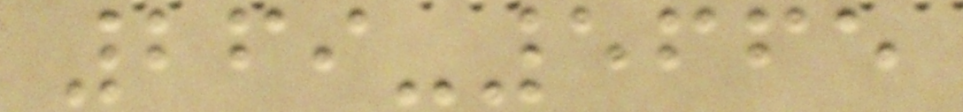269-5665
